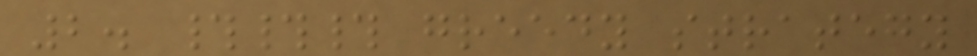2. ### greedy strategy
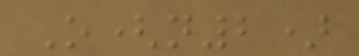O(n2)
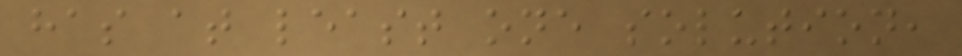has at least one solution,
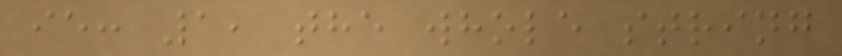ie: 1, the whole string
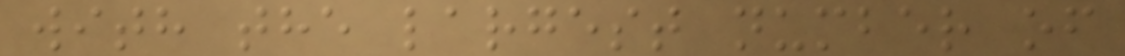with the largest number of
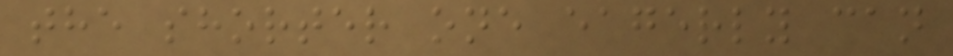the shorter one eagerly can
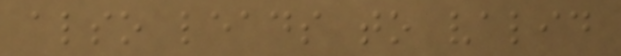also leads to valid
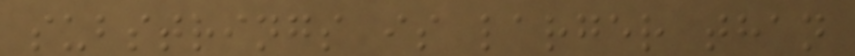substrings is larger than
